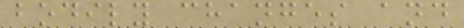bodily changes and
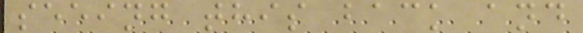seeing this back and
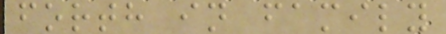forth in family
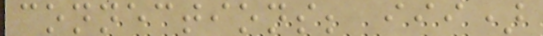connections; iii)
